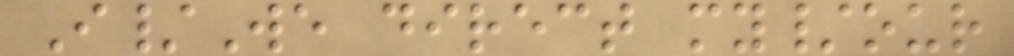I/We direct my/our
